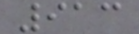913
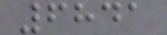6841
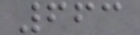663
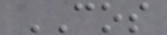COS
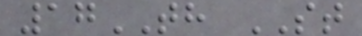17TH ST
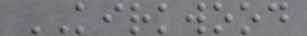KIRKWOOD
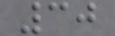30
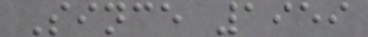Since 1959
